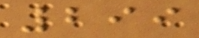299
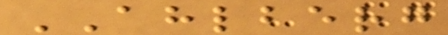AHLBERG
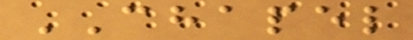CHAPEL
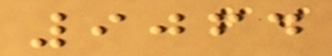9064
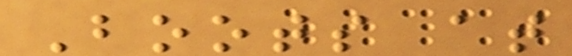Boots at
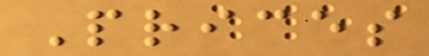Prices
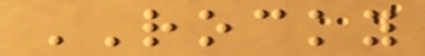ROCKY
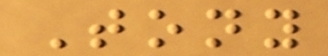Tony
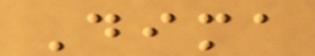Dima
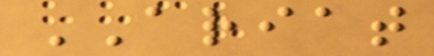ARIAT
